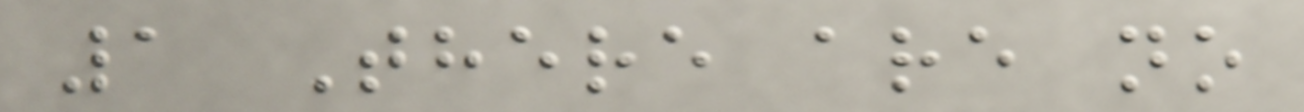1 There are no
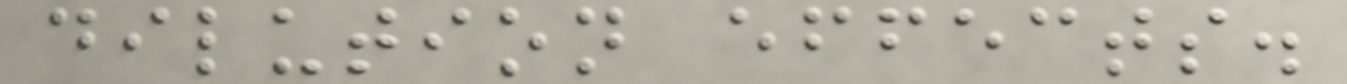dilution effects.
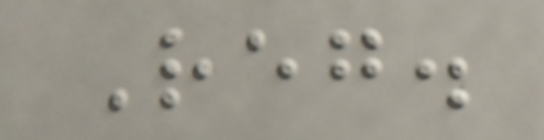Reg.
